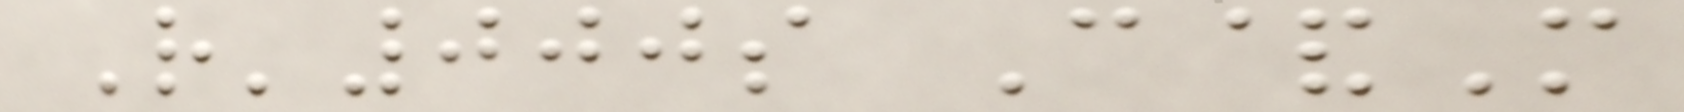R'000s C&M
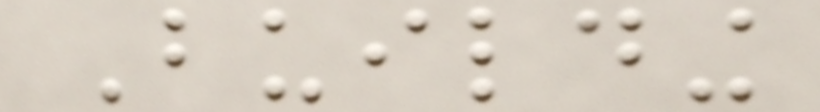Building
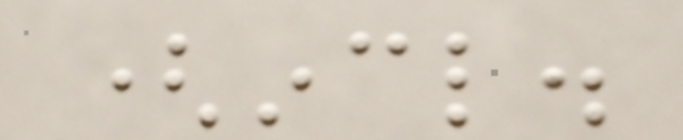(incl.
